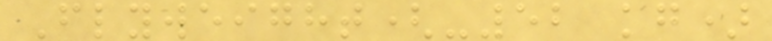Flyweight(-52 kg)
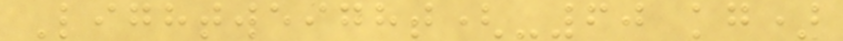Lightweight(-60 kg)
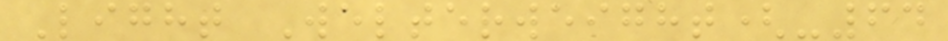Light Welterweight(-64
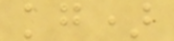kg)
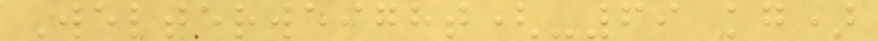Welterweight(-69 kg)
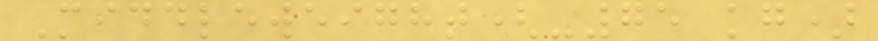Middleweight(-75 kg)
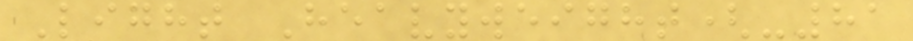Light Heavyweight(-81
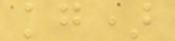kg)
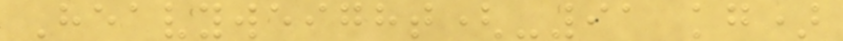Heavyweight(-91 kg)
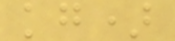kg)
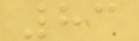83
